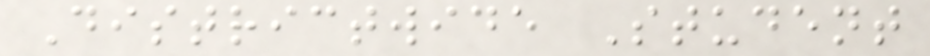Districtwide Student
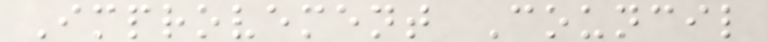Improvement Council
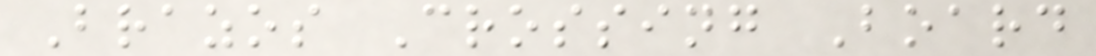Brazos Crossing Board
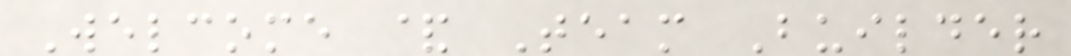Welcome & Team Builder
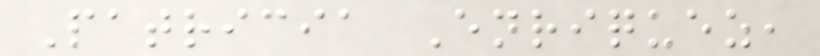Patricia Enriquez,
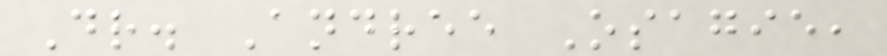Dr. Andree Osagie,
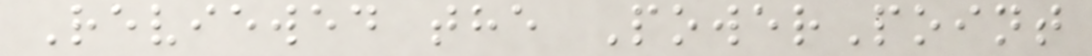Reviewed the PowerPoint
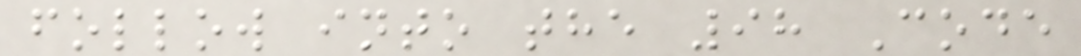follow into the 98 Code
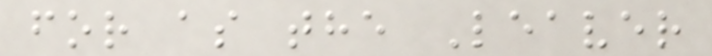for as the Leaver
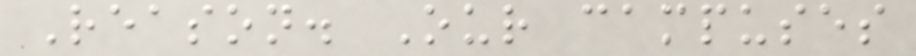Reason. Our campuses
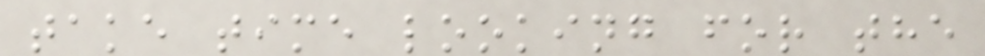take time looking for the
